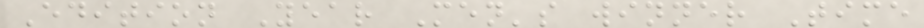Edition Year Men's winner Time
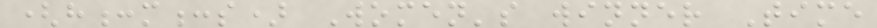(h:m:s) Women's winner Time
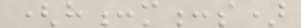(h:m:s)
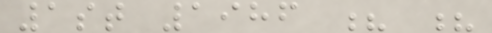1st 1986 ? ?
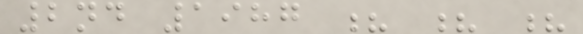2nd 1987 ? ? ?
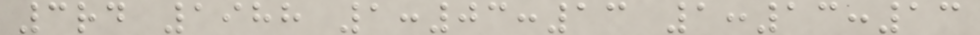3rd 1988 1:03:13 1:13:13
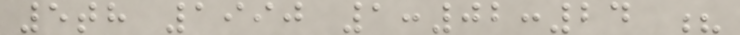5th 1990 1:02:24 ?
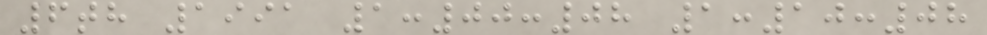6th 1991 1:00:08 1:10:08
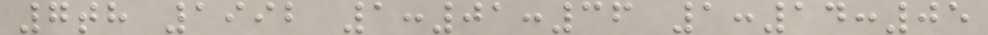7th 1992 1:01:36 1:14:05
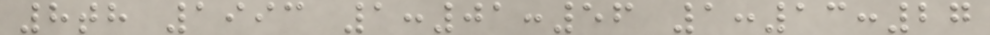8th 1993 1:01:56 1:13:27
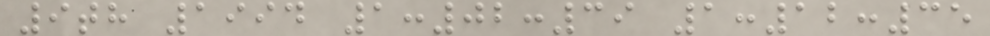9th 1994 1:02:39 1:12:35
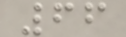66
